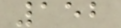152
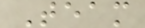Team
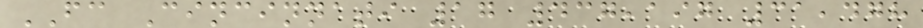FC Cincinnati 17 437,197 31,478
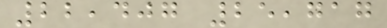22,407 25,717
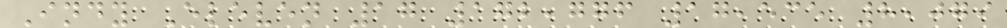Indy Eleven 17 172,776 17,535 8,079
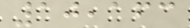10,163
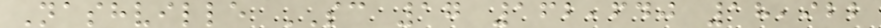Nashville SC 17 162,640 18,922
